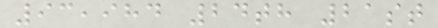93,984 24th 21st
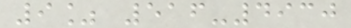9% 516-4930
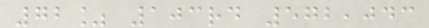72% 103rd 572,043
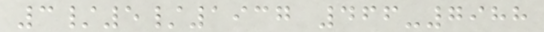3/5/1937 466-7988
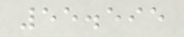55.595
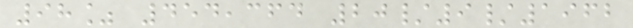98% 454,364 20/9/1962
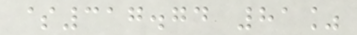$317.74 81%
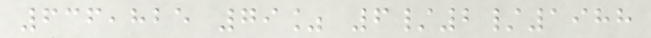636,825 79% 6/2/1988
